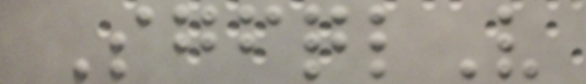SgfqlV
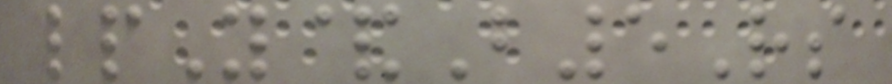lpY&B5Rs
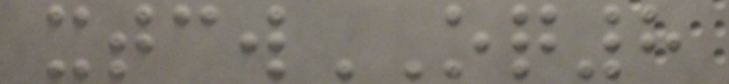xtcwOQ8
